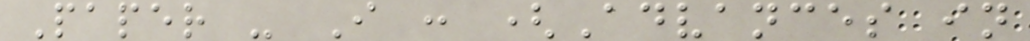Paper - I : (Advances in
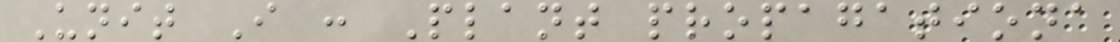Unit I : Plant propagationa
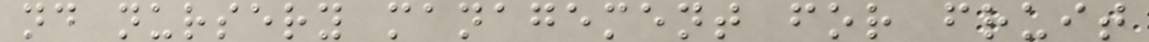nd nursery management for fruit
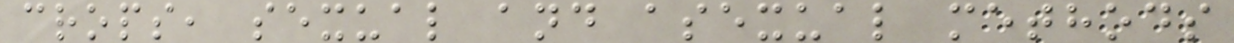crops, sexual and asexual methods
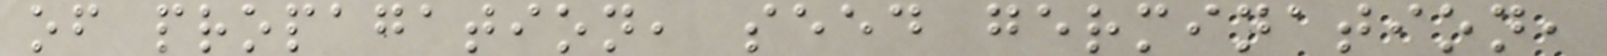of propagation, seed germination,
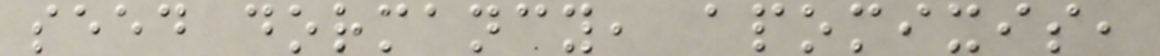seed dormancy, apomixis,
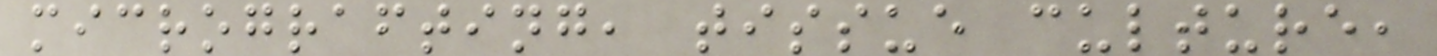micrografting, tissue culture,
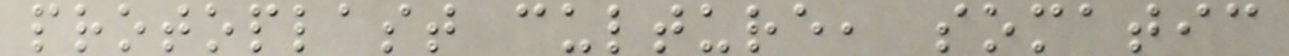protoplast culture, somatic
